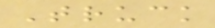Truck
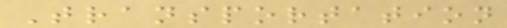Transportation
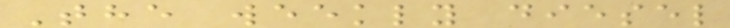The weekly diesel
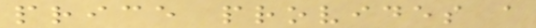price provides a
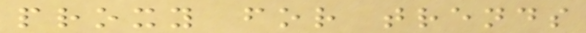proxy for trends
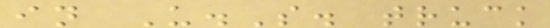in U.S. truck
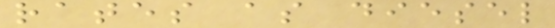rates as diesel
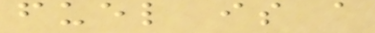fuel is a
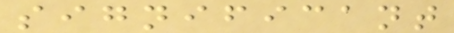significant
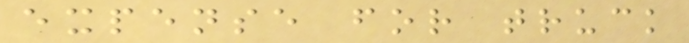expense for truck
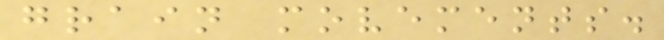grain movements.
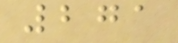271
